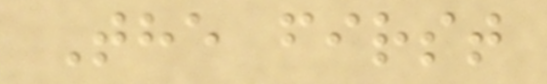The first
